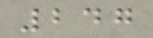247
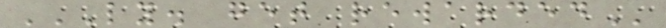LY. GET REWARDED
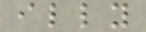illy
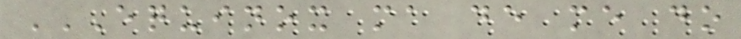EQUINOX MA DE ME DO
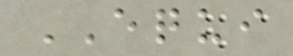EQUI
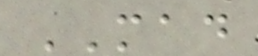MAD
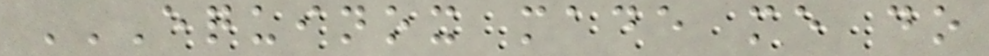EQUINOX MADE ME DO
